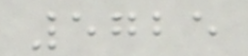5725
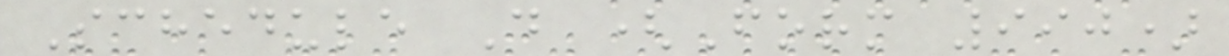Schedule D (Form 990)
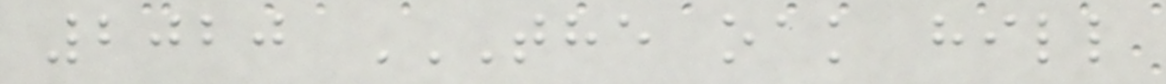2020 THE OAK HILL
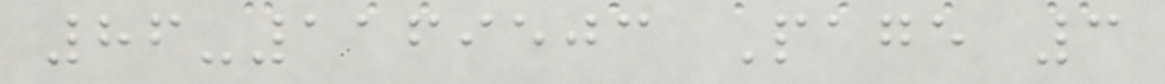86-1169503 Page 3
